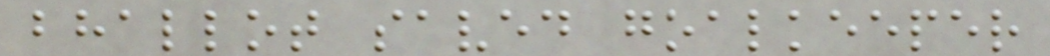bhallot saved goalkeeper
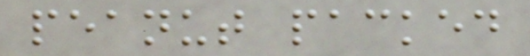peanut packed
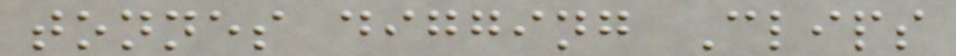tonnes digging Clips
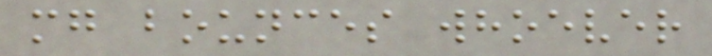mg bounces whoever
